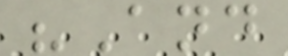"And
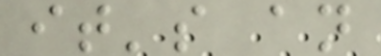it's an
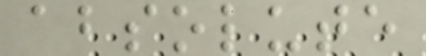absolute
